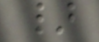}
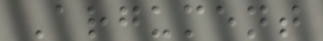Argument
